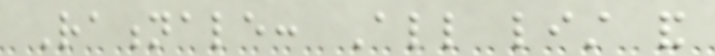Rationale: All list and
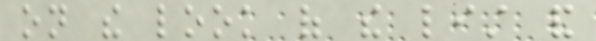on the look of the list and
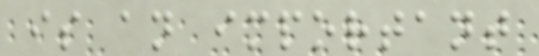is an important
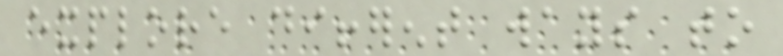explore different ways to
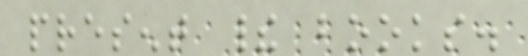present their books.
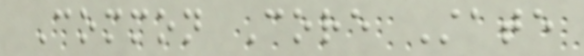Common Core State
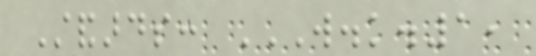Standards: W.K.1,
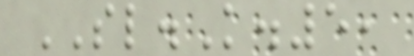SL.K.5,
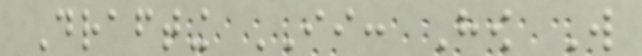Drafting II: How Will
